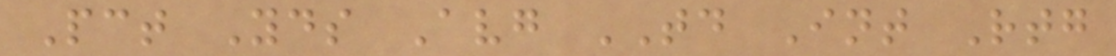Pct Yds Avg TD Int Rtg
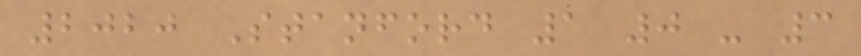2020 Stanford 1 0 - 3
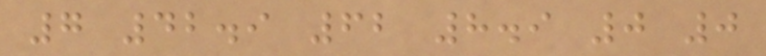7 42.9 62 8.9 0 0
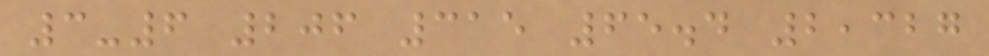3-6 206 315 65.4 2,327
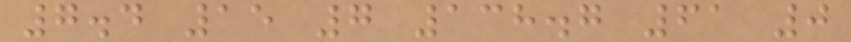7.4 15 7 138.7 61 0
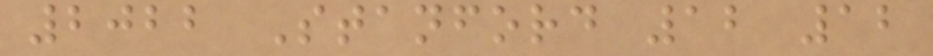2022 Stanford 12 12
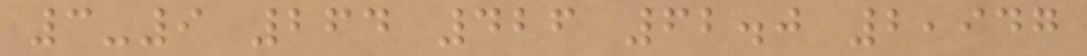3-9 264 426 62.0 2,947
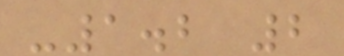-1.2 2
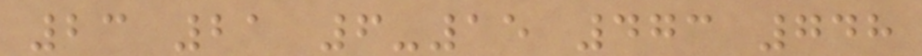23 21 6-15 473 748
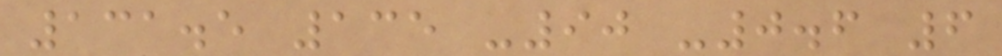131.5 135 -90 -0.6 6
